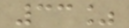33%
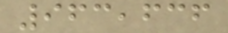963,636
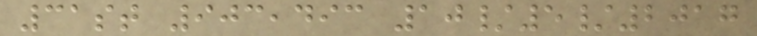31st 903,493 10/5/2017
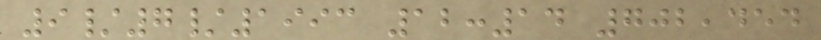9/7/1993 12:14 702,454
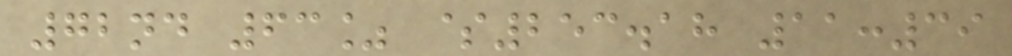72nd 63% $253.18 11:39
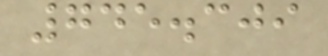745.309
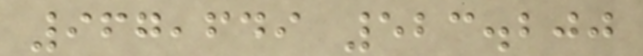967,649 523.200
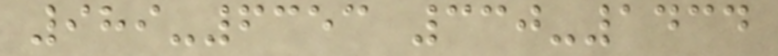989-6353 330-1434
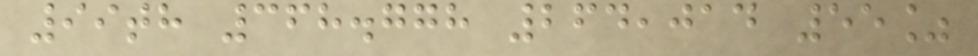99th 368.778 264,014 55%
